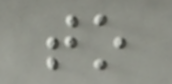to
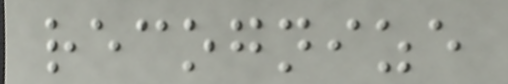recognize
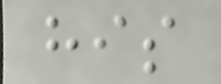his
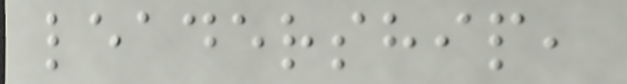leadership,
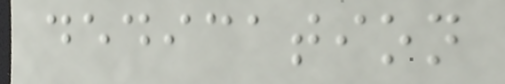dedication
